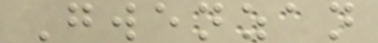Gwenzan
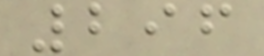296
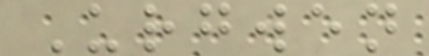Urgwen
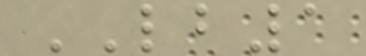LB1
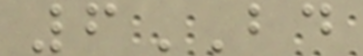6BD
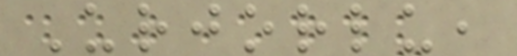Urjorlu,
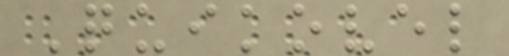Quikovel
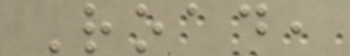Road,
